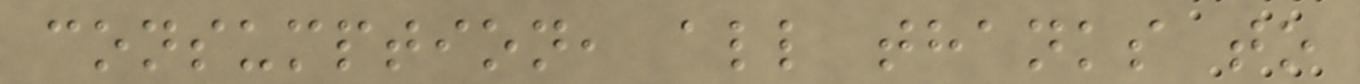consumption, all thanks to
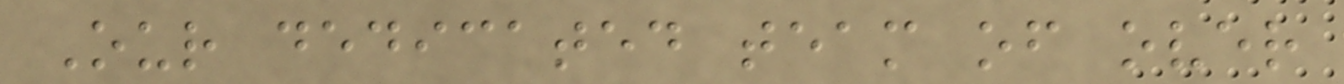Our dedicated team of over
